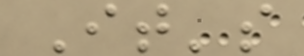It's
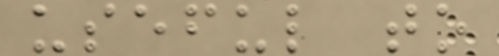useful to
